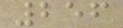256
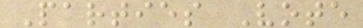Parties Vote
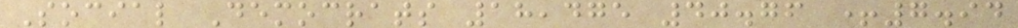Social Democrats 18,475 40.76 +7.94
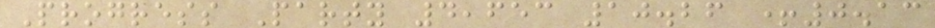Progress Party 4,653 10.26 +0.13
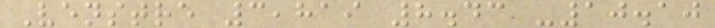Venstre 3,819 8.43 -10.10
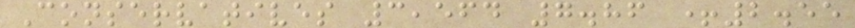Conservatives 3,564 7.86 +2.55
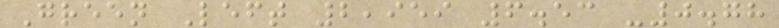Green Left 2,959 6.53 -0.78
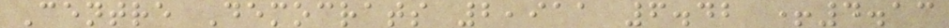Centre Democrats 2,911 6.42 +4.13
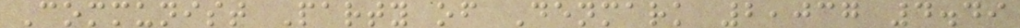Communist Party of Denmark 2,037 4.49
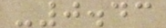-0.43
